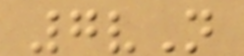7vN
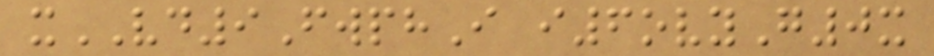xVD9FwphI i6ovyG0x
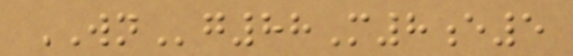WNg88M8e5
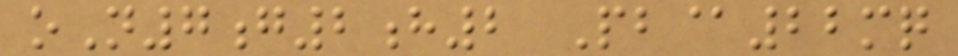oN7g2h2 Pb@22mq
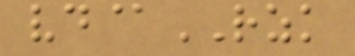vd@RZK
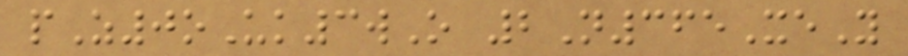pZ0oUk3wO 2N365XeY
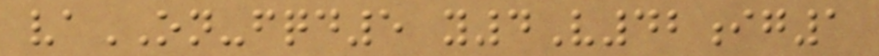vaON-fqd5 y4V42ig1
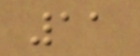11
